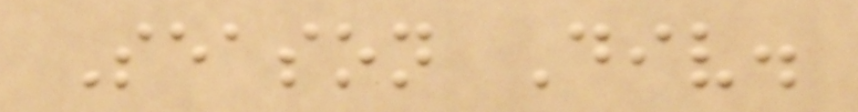Season Div.
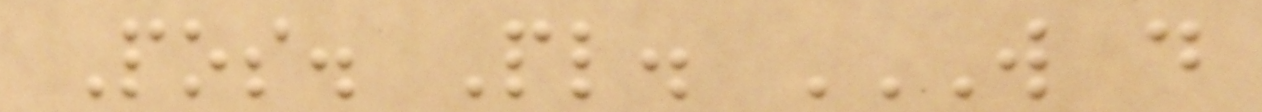Pos. Pl. W D
